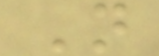N
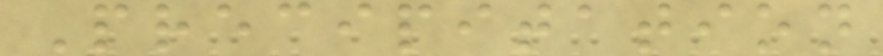Precipitation
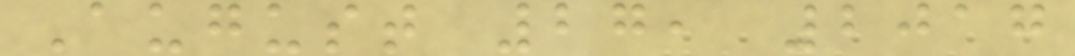August 27, 2017
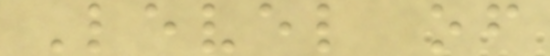Level of
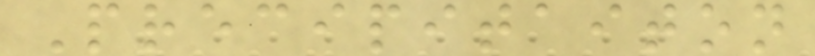Precipitaiton
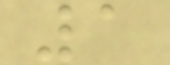1
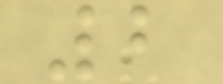2
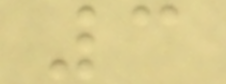3
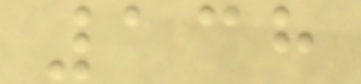138
